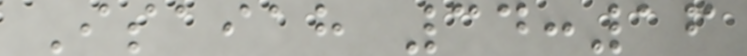Isaiah 34:16
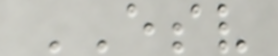ESV
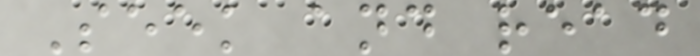Seek and read
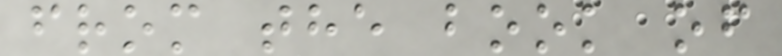from the book of
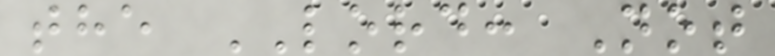the LORD: Not
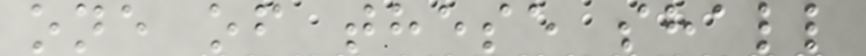one of these shall
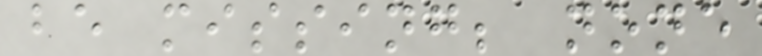be missing; none
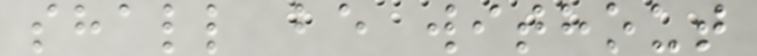shall be without
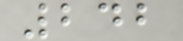242
